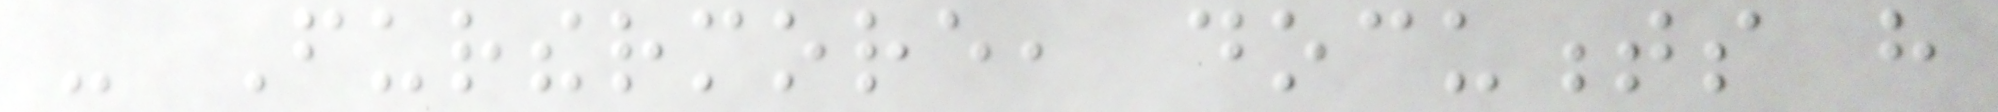- Furthermore, documents have
